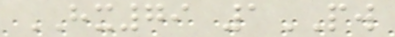HX79 1PW
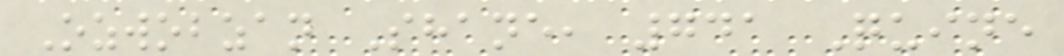Ozwobzan Shane, 741 Quine
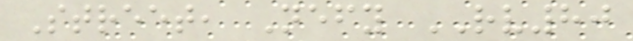Street, Nefy RV80
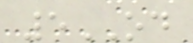5OD
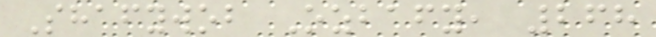Shafywob Ozbafy, 268
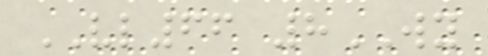VL66 8WY
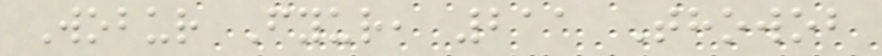Wobur Fyur, 211 Thowob
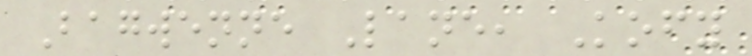Bagwenne Lane, Kofy
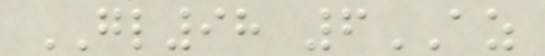GL98 6AZ
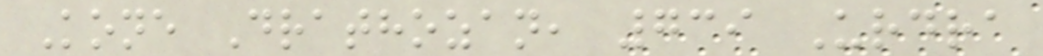Kone Drathozan, 739 Urdra
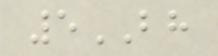5BH
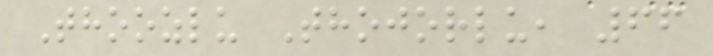Thoozlu Thojorlu, 66
